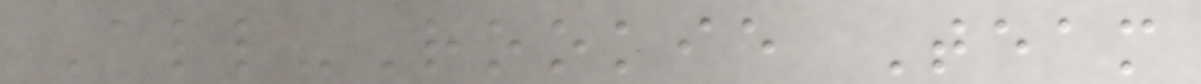All-Rookie Team
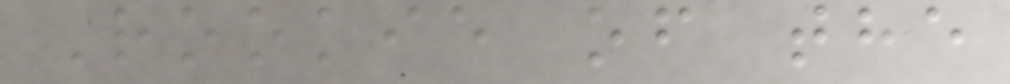Rookie of the
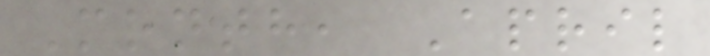Month, April
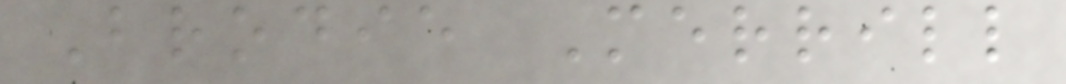Brodie Merrill
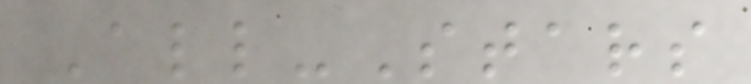All-Stars
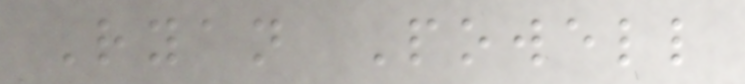Ryan Powell
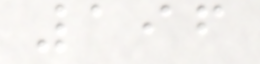196
